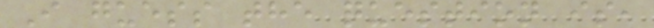I guess the question is,
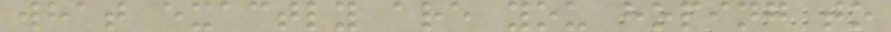what exactly are you hoping to
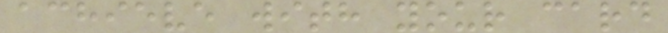achieve with your card
